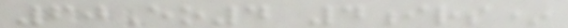60Eo4 4irs*
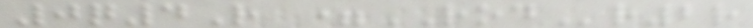0q4R =RODr2r
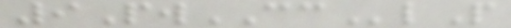9PwCClP
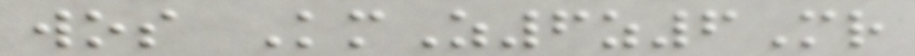wos KmZ6z6Mr
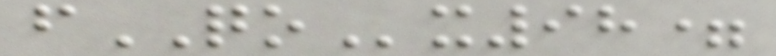fQOx98=
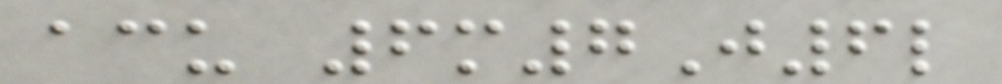acu 6m7J6l
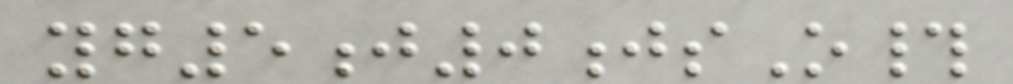yg5j0jsO#
